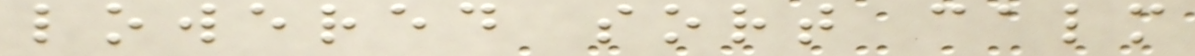lowered sort calm
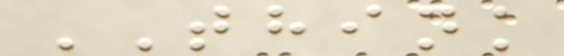THINK
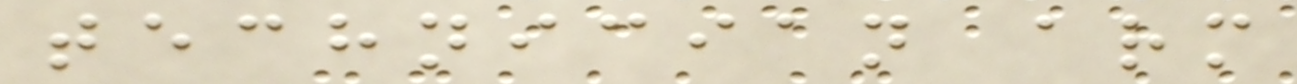technician arm
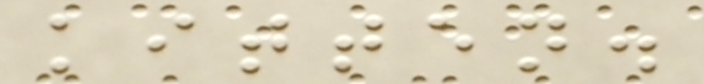kitten.
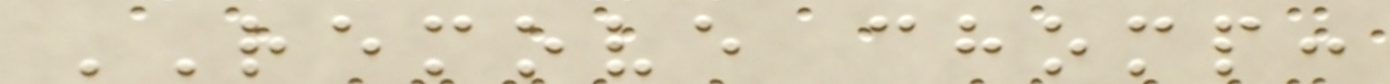REMOVE chomp:
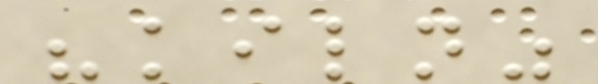"kiln"
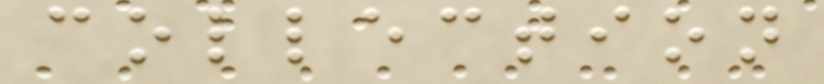collection
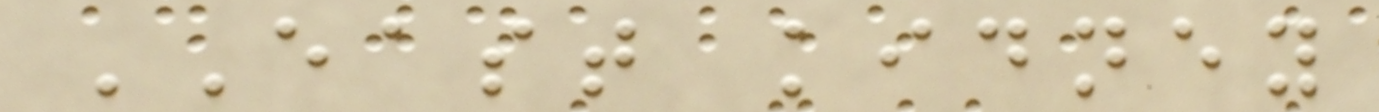EAST kidney
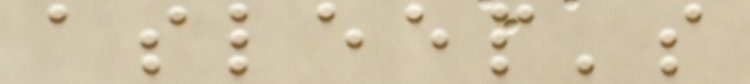asleep's
